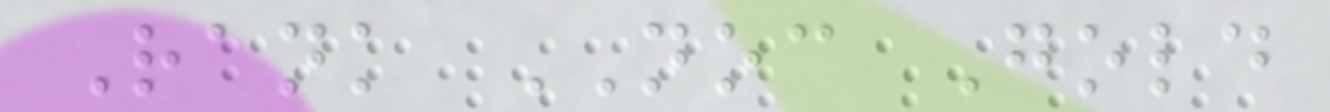Rank NOC Gold
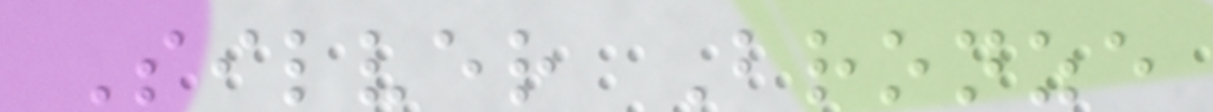Silver Bronze
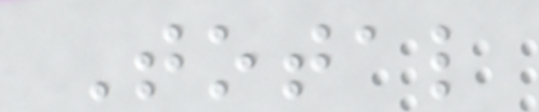Total
